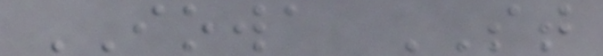IOWA ST
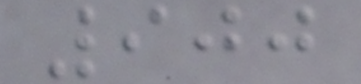900
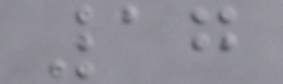17
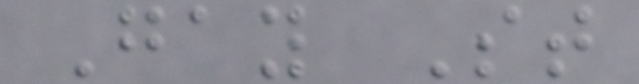Gay St
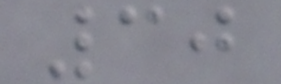30
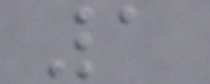1
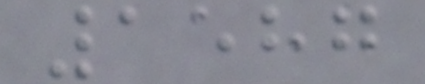1587
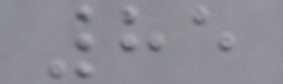85
